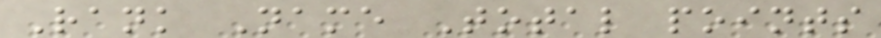Rank Name Total points
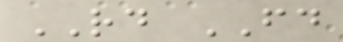RD FD
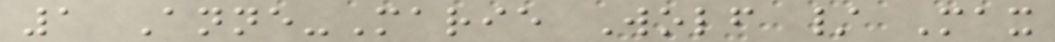1 Anne-Marie Wolf / Max
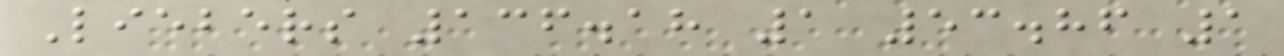Liebers 136.18 1 53.86 1
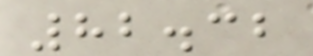82.32
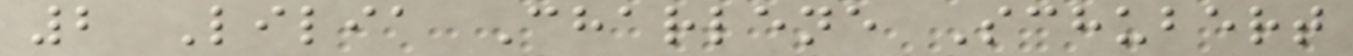2 Lilia Charlene Schubert
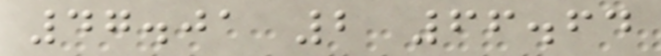47.01 2 66.64
